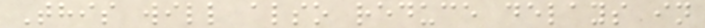This will also reduce delays in
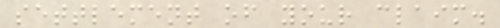settlement of your claim.
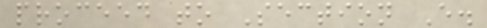proceed to Section E.
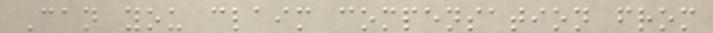Can you claim compensation from
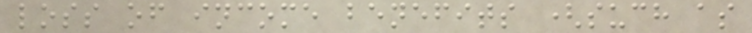loss of income benefits (such as
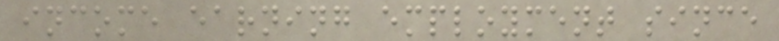income earning employment since
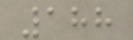188
